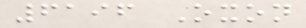6196 Oxon
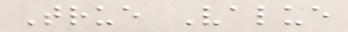True Value
